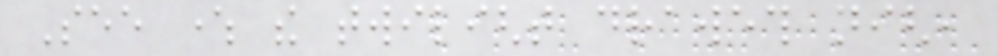See where the twilight draweth nigh,
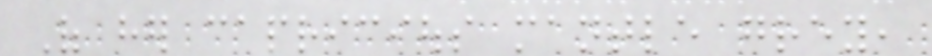Of her capricious mantle grey,
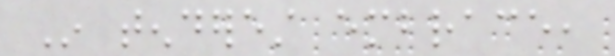In tenderest embrace,
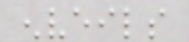enveils
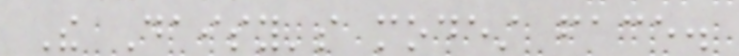The Daisy's modest face.
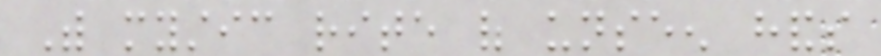With mystic rite of unseen hands
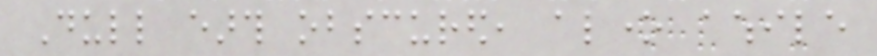Dull earth obscured, alone awhile
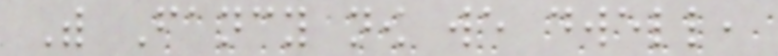With Fancy now we dwell,
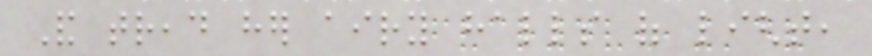And tread her airy halls of light,
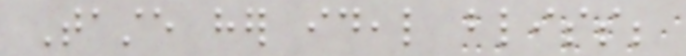Taste her ideal bliss;
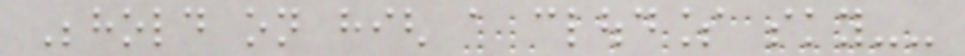Behold on high a cloudless sky--
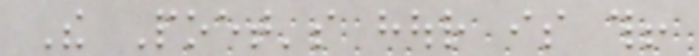The Poet's hour is this!
